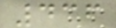436
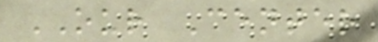OUR Center
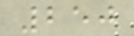250
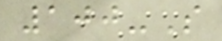100-S
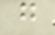g
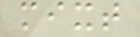mixt
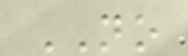NO
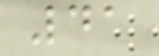41
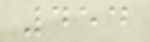454
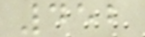452
